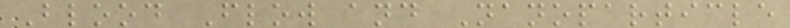Blood Flow and Nanoparticle
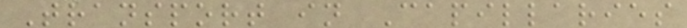Transport in Capillaries
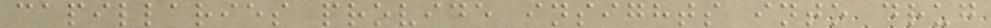capillaries provide insights into drug
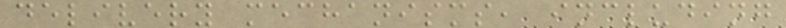delivery mechanisms, including
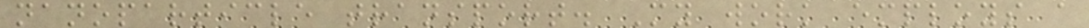nanoparticle transport. My work employs a
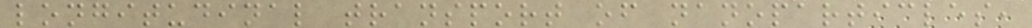longitudinal transport of nanoparticles,
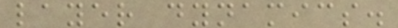layer dynamics.
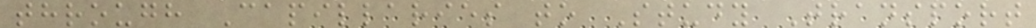through Capillaries to Study Transport
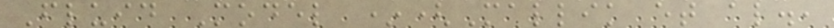Fluid Model *(Mallik et al.,
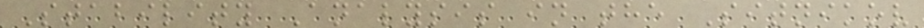Stability Analysis in the Sitnikov
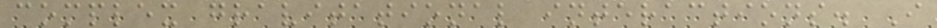complex gravitational interactions. I
